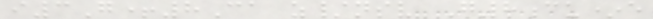i3G+8Ca z/nsv G8cu*e
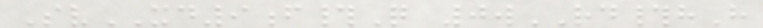SvXD9f#Q 0wRD#hH
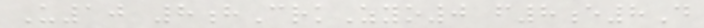U10 8hCrkZyo0 f8e8D
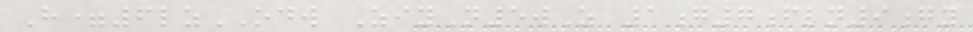H=6lzODW ZiyN5wZ 1g7fln9gy
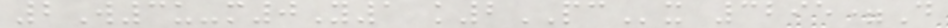2W3u-m0Y1 k2PCx 3295=D
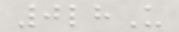0lhU
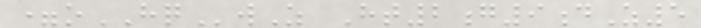=oHQwZ Ht2g9dZ5
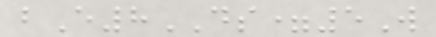bE8DS=5W
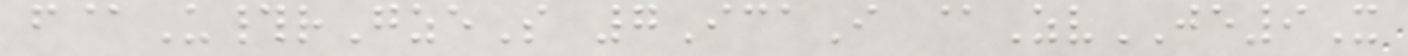f@U#rGzeS 7IcaI @ZvJE9X
